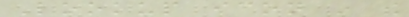Lookup icon in the
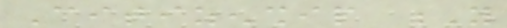Citizenship Y
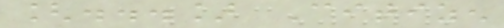[...] Citizen
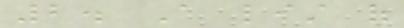2. A list of
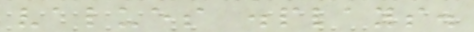values displays.
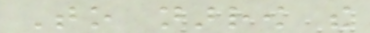To narrow the
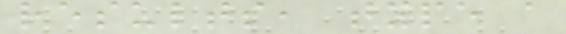results, type a
